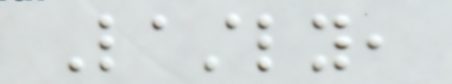Lastly,
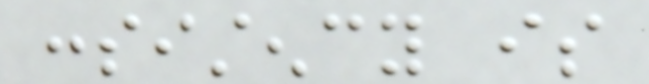consistency is
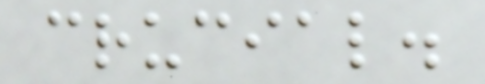crucial.
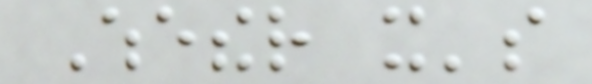Whether it's
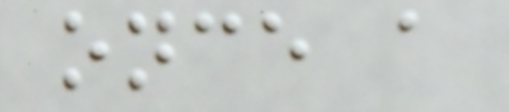once a
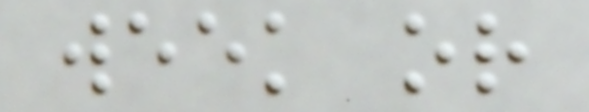week or
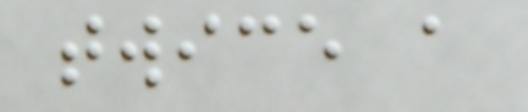twice a
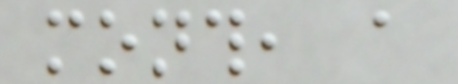month, a
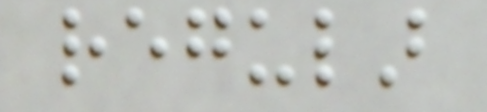regular
